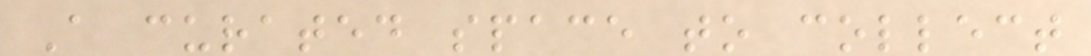A curated space to collect
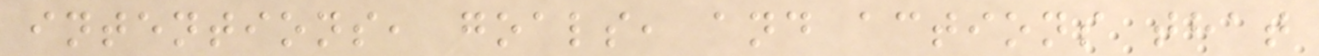intentions, goals, and actions that
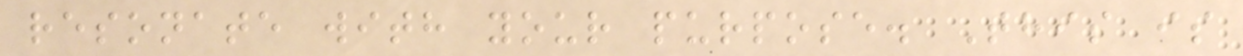resonate with your purpose. This is
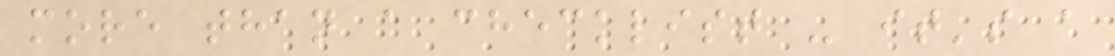more than a checklist - it's a
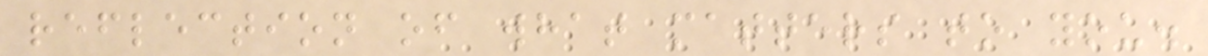reflection of what matters to you.
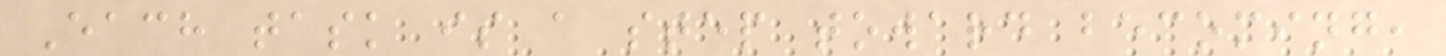Each task is a step toward becoming,
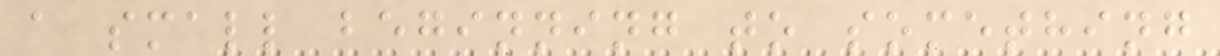a small beginning to something
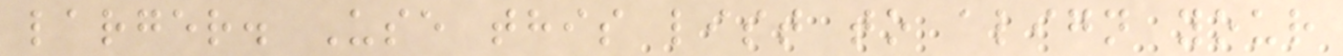larger. Use this list to align your
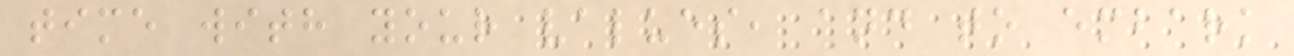time with your values, and to embark
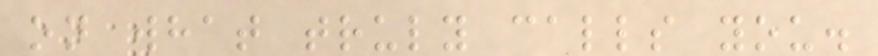on what truly calls you.
